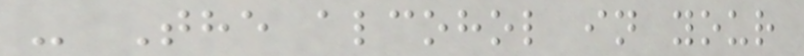- The alcohol in your
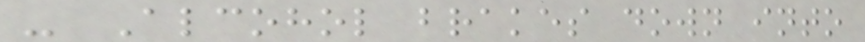- Alcohol brakes down into
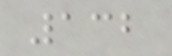132
